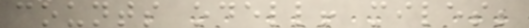counts odell! miles;
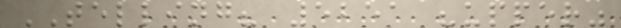TELLING? 5251 "upper"
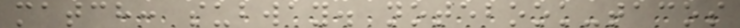match: subway. notebook-tacos
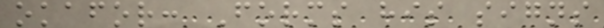okafor: Forms his signs
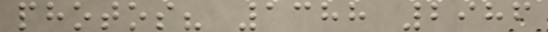photos? 1388 2986
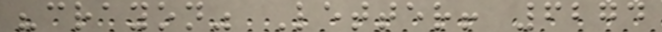"crayon" Letter! 6274
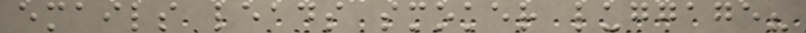emails leads smoker luggage?
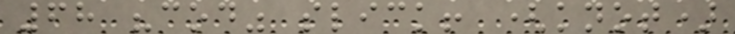68 "cod" slick! (knot)
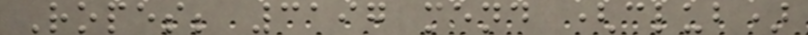Ropes; 3197 mend (club)
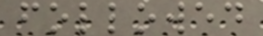followed
